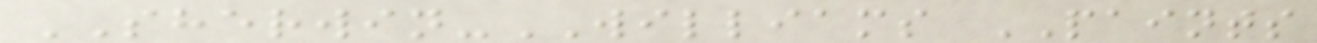SHERWIN-WILLIAMS PAINTS
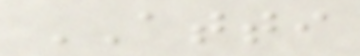ATTI
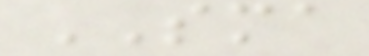SMA
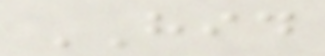HID
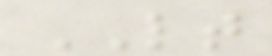LT
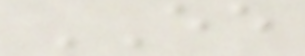EE
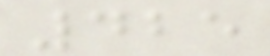425
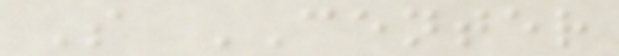S CENTER
